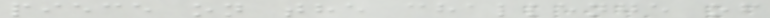piece on the challenge of
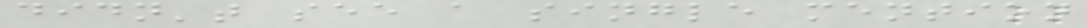didn't see a single mention
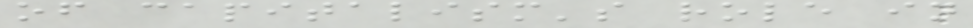of capitalism's role in
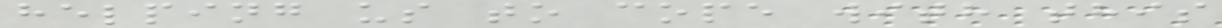helping us to cope with this
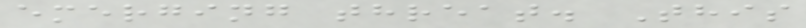emerging threat. This
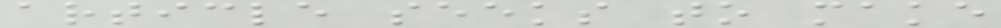article seeks to make
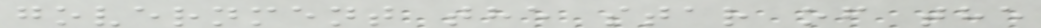government the star of the
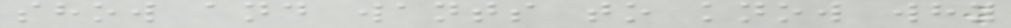show and wants to know why
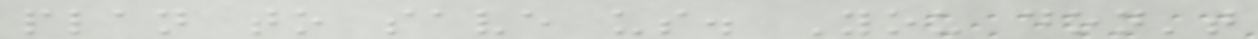plan to save us. You don't
